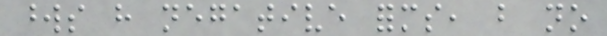words have negative forms, but no
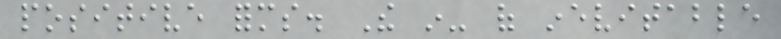positive forms. The in- of inevitable
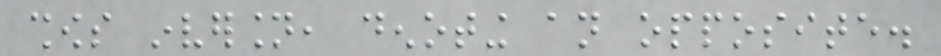shows inversion, denoting an opposite.
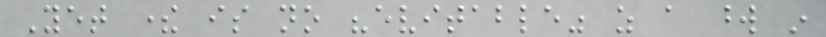Yet there is no "evitable" as a word in
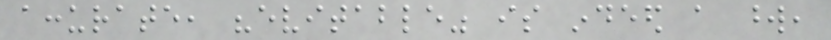accurate, "evitable" is indeed a word,
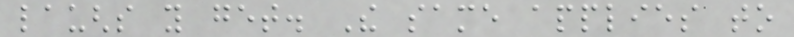laughs you get. The same applies to
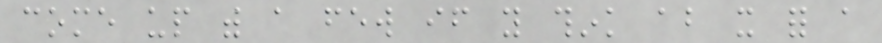come up with a few if you think about it for a
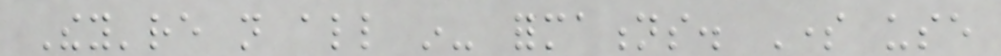They're not all in- formations. Some use
